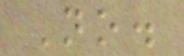No.
